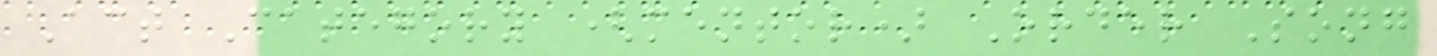Act Category (mentor) Order Song
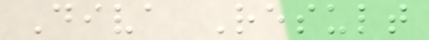Diva Result
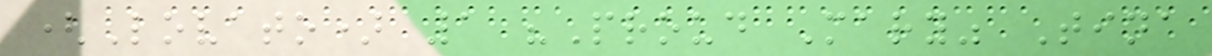(Lovato) 1 "Proud Mary" Tina
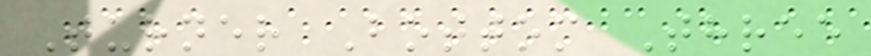Turner Bottom Three
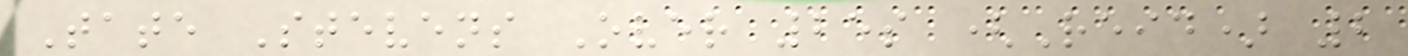Tate Stevens Over 25s (Reid) 2
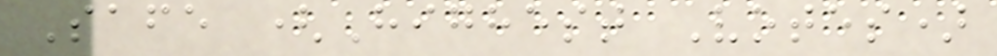Safe (Highest Votes)
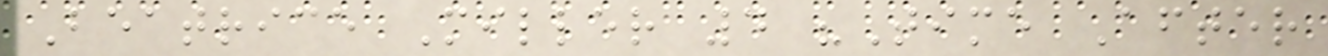Beatrice Miller 4 "Time After
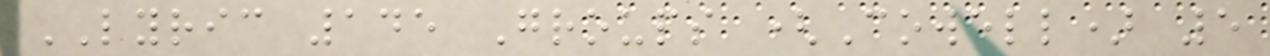LYRIC 145 Groups (Cowell) 5
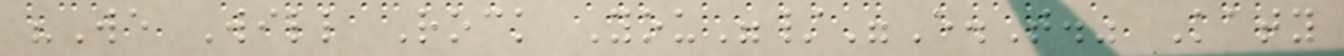"We Will Rock You"/"E.T." Katy
